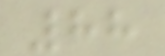88
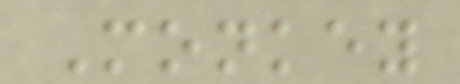Monkey
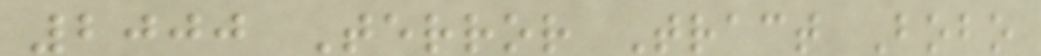2000 Terror Tract Bobo
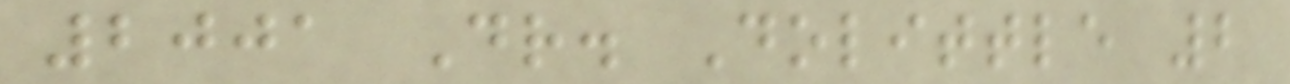2001 Dr. Dolittle 2
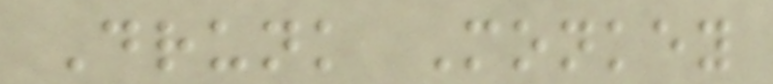Drunk Monkey
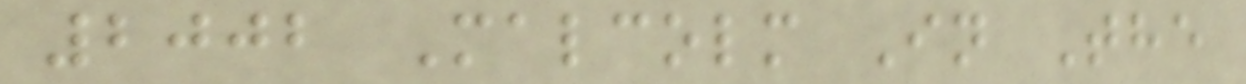2002 Malcolm In The
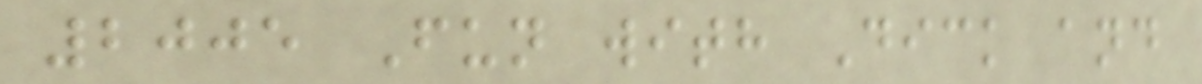2005 Fun with Dick and
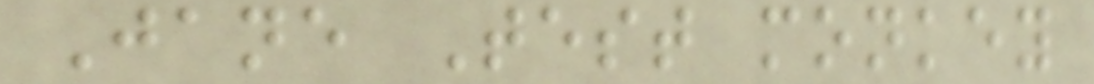Jane Test monkey
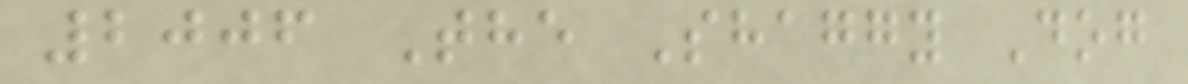2006 The Shaggy Dog
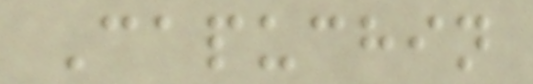Capuchin
